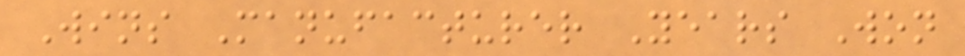Wins Manufacturer Years Won
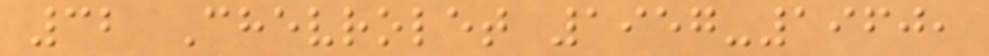32 Chevrolet 1957-1960,
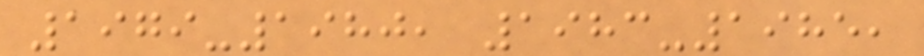1979-1980, 1983-1985,
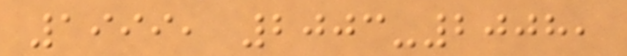1999, 2003-2008,
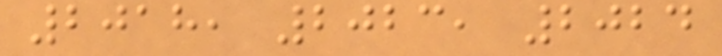2018, 2023, 2024
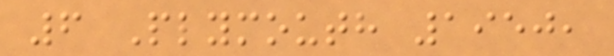6 Plymouth 1950,
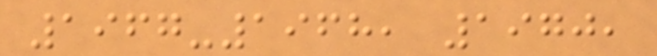1967-1968, 1970,
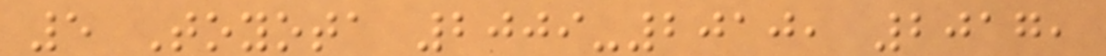5 Toyota 2009-2010, 2017,
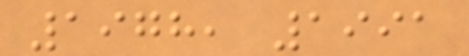1978, 1991
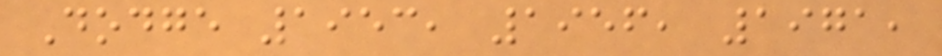Dodge 1953, 1956, 1971,
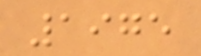1975
